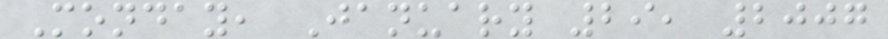Monday, January 29, 2007
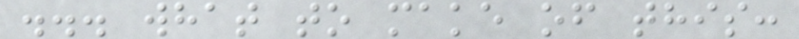... what to make of this:
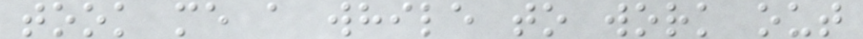took me a while to work out
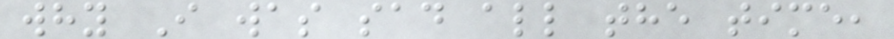why I was sad all the time,
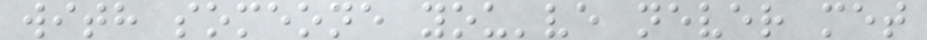with someone you've never met
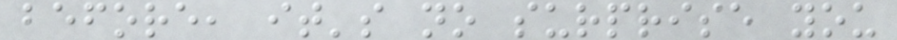before, it's no surprise you
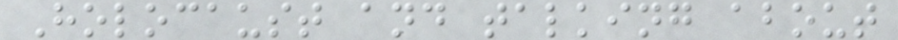Holocaust and talking about
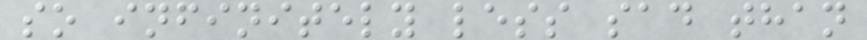so infinitely less sad than
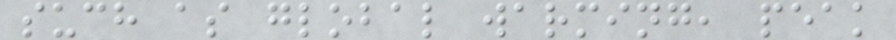such as global warming, peak
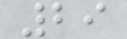29
